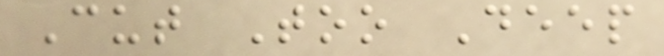Cut Too Deep
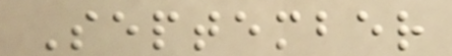September
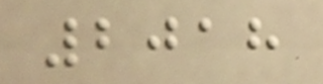2018
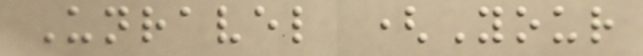Unravel (Your
